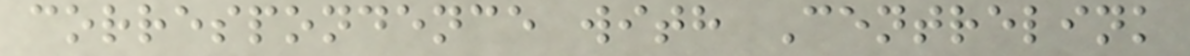correspondence with Centrelink
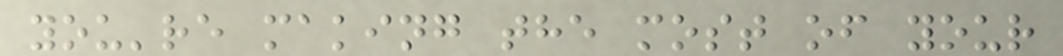you're making the most of your
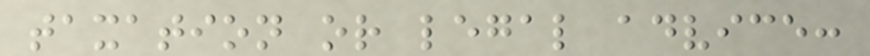taxation or legal advice:
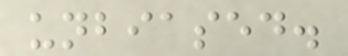unbiased.
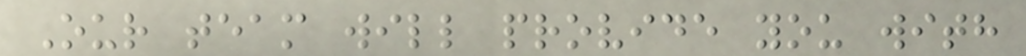Our team will provide you with
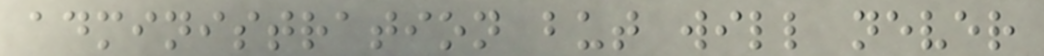administration but will never
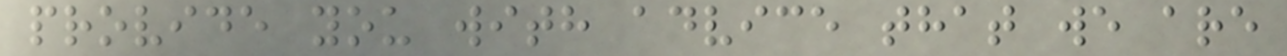provide you with advice that we are
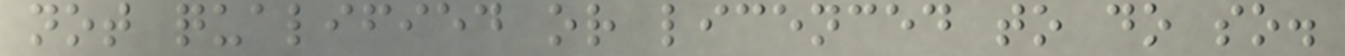not qualified or licenced to do so.
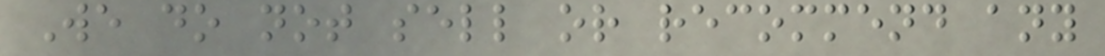We do not sell or recommend any
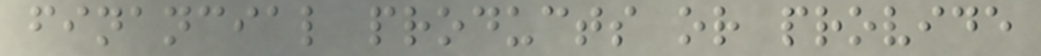financial products or provide
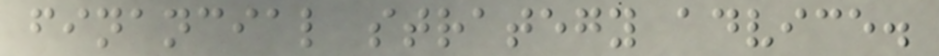financial strategy advice.
